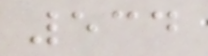534
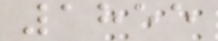1855
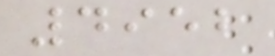4952
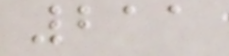211
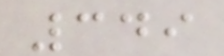349
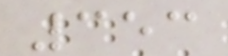353
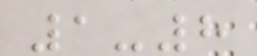1-8
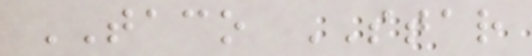TACO STAR
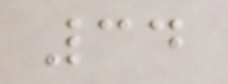34
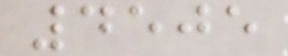4505
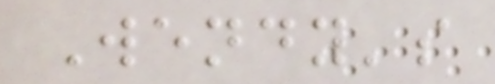Wendy's
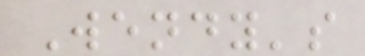Wendy's
